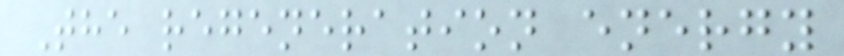The regeneration energy
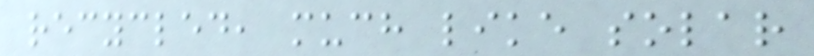recycled, much like solar
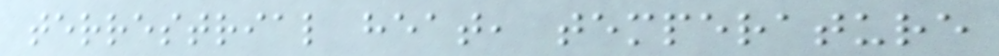terrestrial heat, temperature
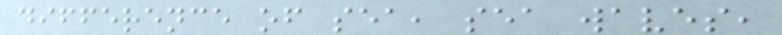difference of sea, sea waves,
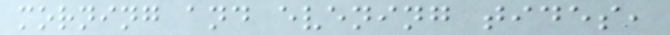morning and evening tides,
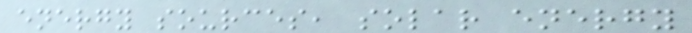energy sources, solar energy
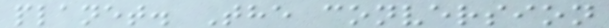planet. The conversion
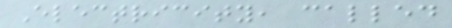Electricity, called
